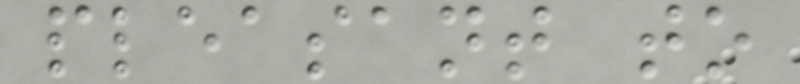pleasant to
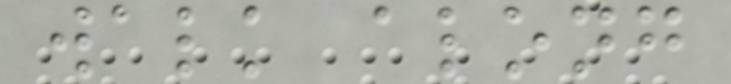walk along
